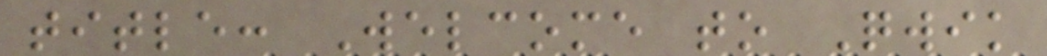title: Welcome to Qwik
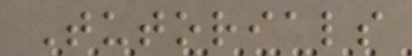Tutorials
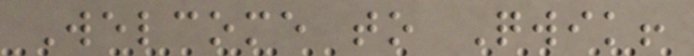Welcome to Qwik!
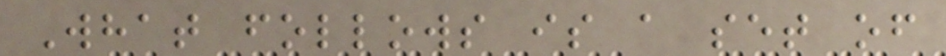What follows is a set of
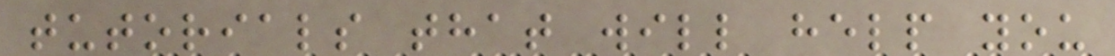tutorials that will help you
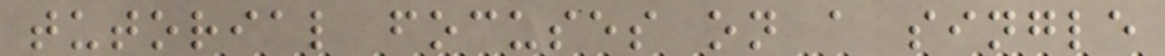tutorial focuses on a single
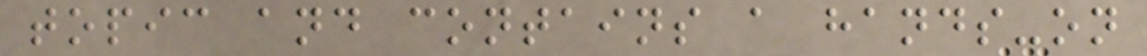topic and contains a hands-on
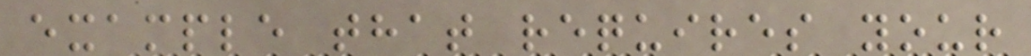example that requires your
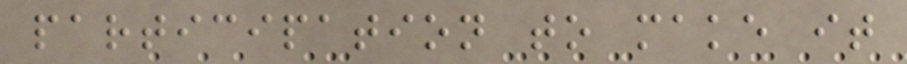participation to make it
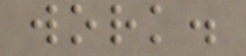work.
